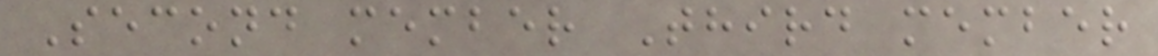Second member Third member
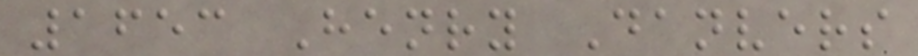1653 Henry Danvers
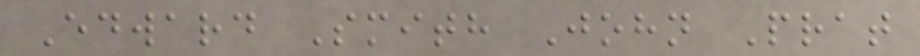Edward Smith John Prat
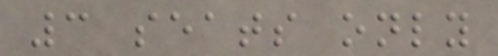3 seats only
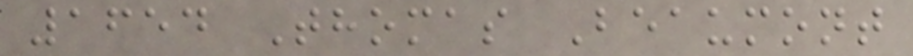1654 Thomas Beaumont
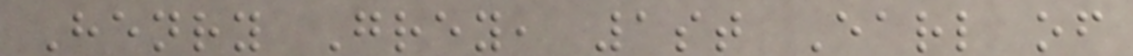Henry Grey, 1st Earl of
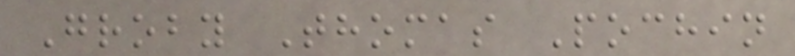Groby Thomas Pochin
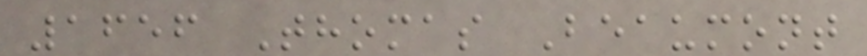1656 Thomas Beaumont
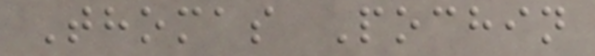Thomas Pochin
